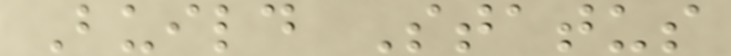Build Status
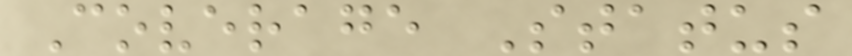Coverage Status
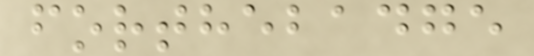forthebadge
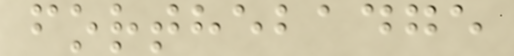forthebadge
